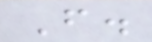F.
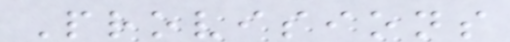Provisions
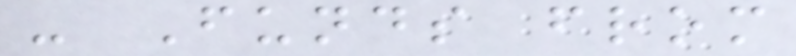- Funds from
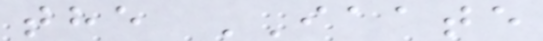the IAATE
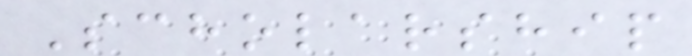Scholarship
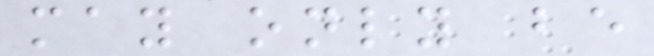may only be
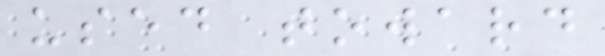used toward
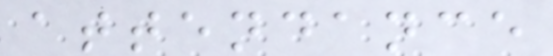attendance
